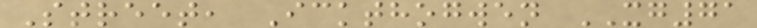Street, Ickthogwen XG71
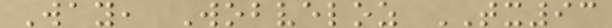Way, Wobveloz TX93
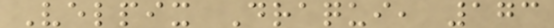Velpix Draqui, 173
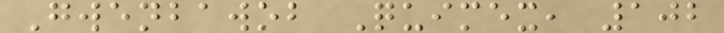Gwenbawob Quimex, 102
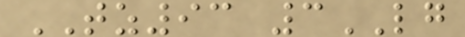TZ93 3LG
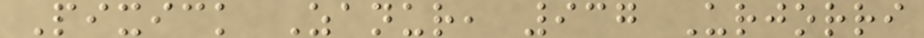Pixick Zanur, 937 Urjorri
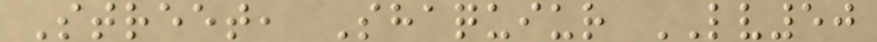Street, Shaquiur LV50
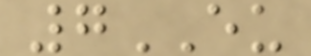7EU
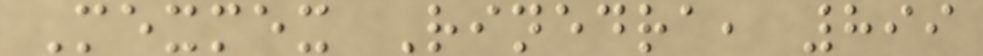Mexmex Rinedra, 899
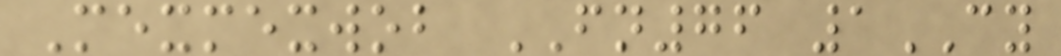Mexmexwob FN76 1CY
